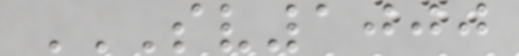SV1000
